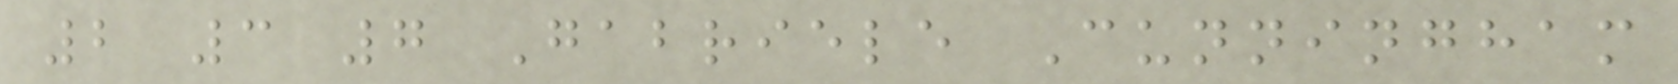2 3 7 Gabriele Cunningham
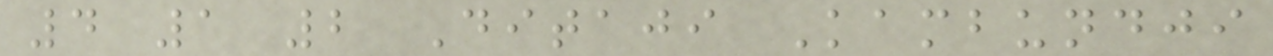4 1 2 Ditaji Kambundji
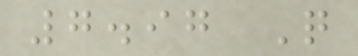7.97 Q
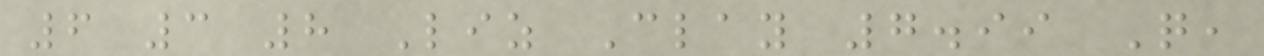6 3 8 Liz Clay 7.99 Q,
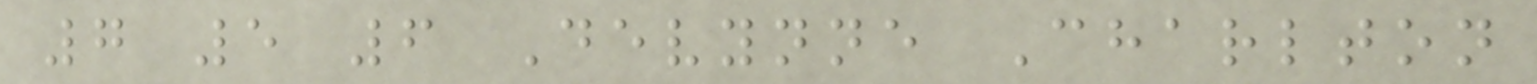7 5 6 Devynne Charlton
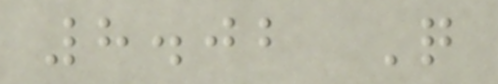8.02 Q
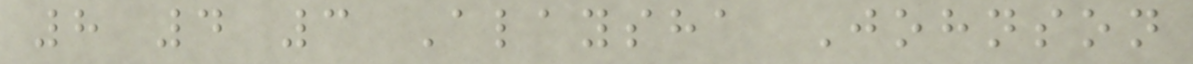8 4 3 Alaysha Johnson
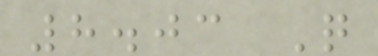8.03 Q
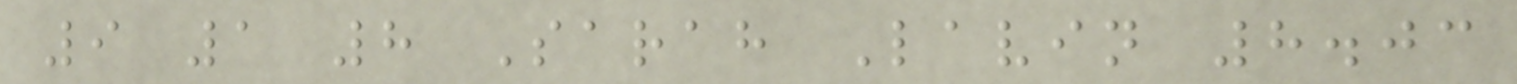9 1 8 Sarah Lavin 8.03
